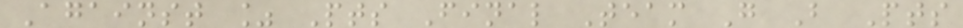Against % Pts Final Team G B Pts
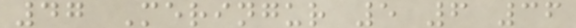47 Meringur 5 6 36
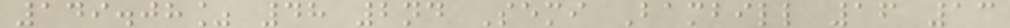149.08% 48 2nd Semi Bambill 16 13
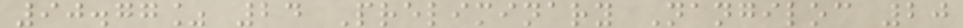90.77% 24 Preliminary Nangiloc 20
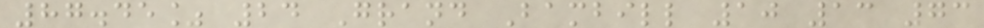87.45% 24 Grand Bambill 10 13 73
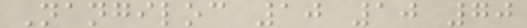Nangiloc 10 10 70
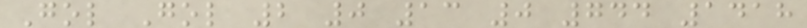Gol Gol 2 0 13 0 744 1418
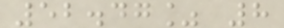52.47% 8
